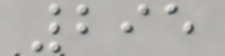295
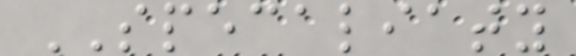SPECALIATY
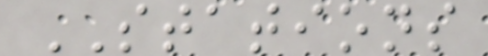STATIONS
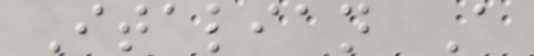Italian A
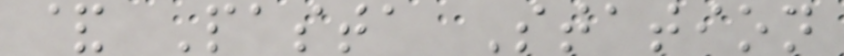& Pasta Station
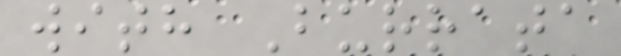with Burrata
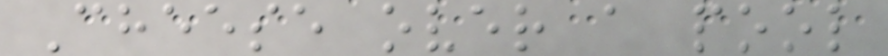Cheese over a pool
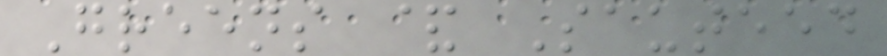Greens & Sauteed
